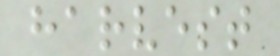harvest
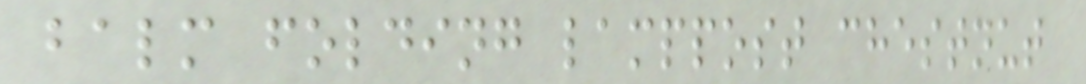balm folding lamppost chestnut
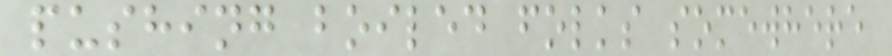pushing boiled folks somewhere
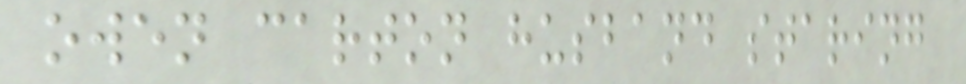owen carton husband staring
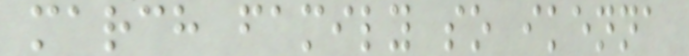march family so ikenna
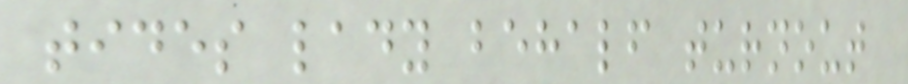tides lady behalf turnout
